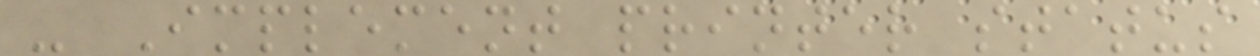- Implement printer status
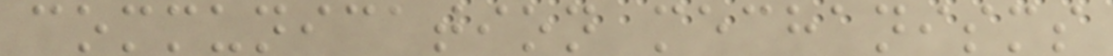communication mechanisms
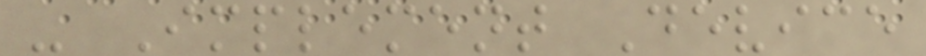- Implement Device
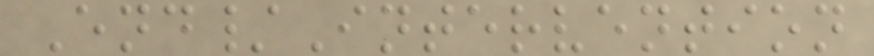End/Intervention
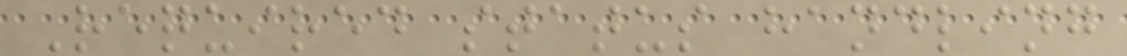Required status handling
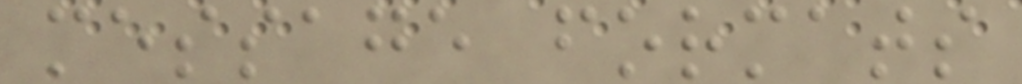message formats
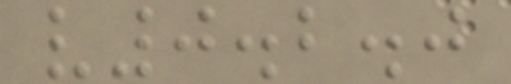v0.2.0
